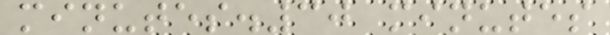minutes.30 minutes
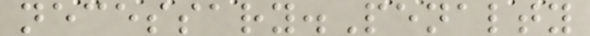necessary.Penalty
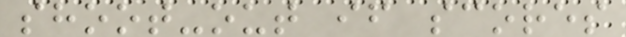shoot-out if scores
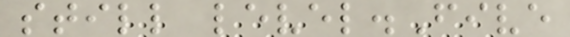still level.Five
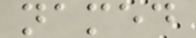named
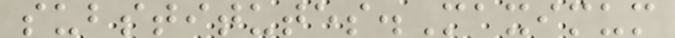substitutes.Maximum
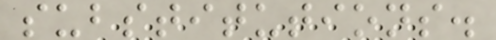substitutions.
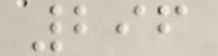296
